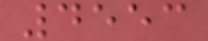4553
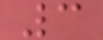3
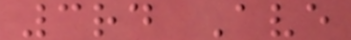3rd Ave
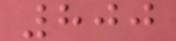800
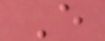E
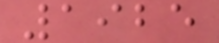1925
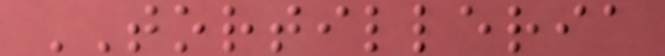TORTILLERIA
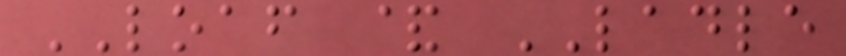LOAF & LADLE
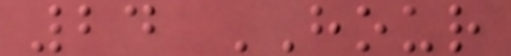24 HOUR
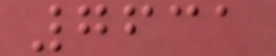7631
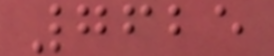7625
